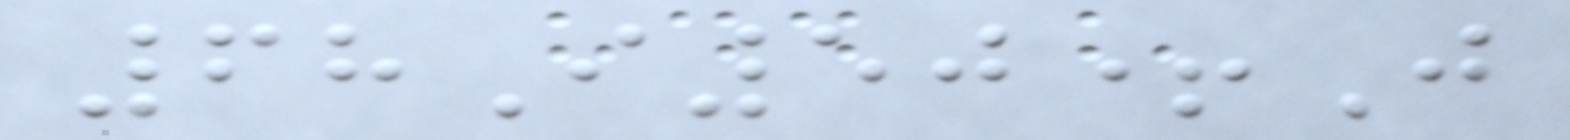68I50+J
